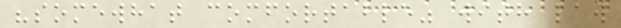"somewhat comfortable" with law
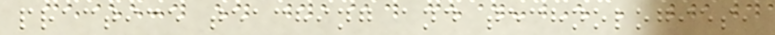practice teaching and technologies,
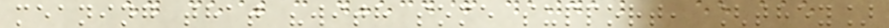meaning that "with some support, [they]
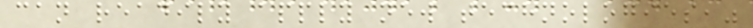can readily apply new technologies,"
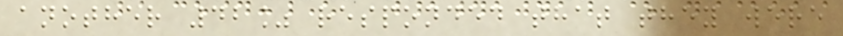another 42% responded that they were
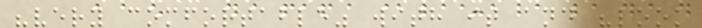"very comfortable" with it and "look
